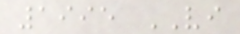1995 VI
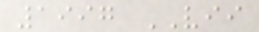1997 VII
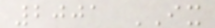2001 IX
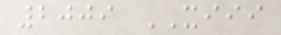2009 XIII
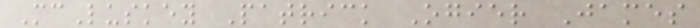McLuskey Patrick Ogier James
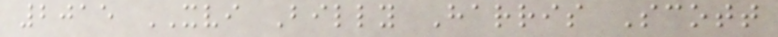2015 XVI Billy Harris Scott
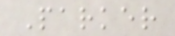Parker
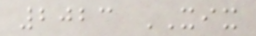2023 XIX
